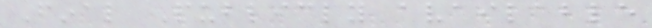Final Publicly available
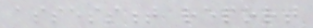assessment report
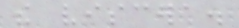the viscera.
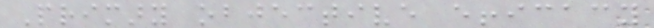Primary objective efficacy
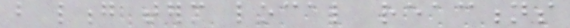but long term local reactions
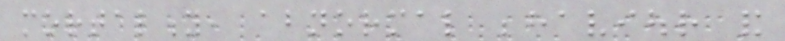mortality, abnormal behaviour and
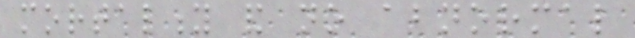mortality and no abnormal
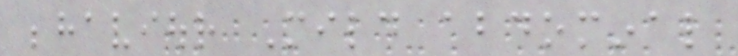behaviour Mild abdominal
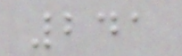241
